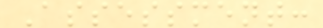Assessment:
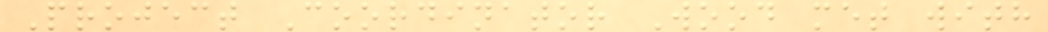Project Coordinator Wood met with
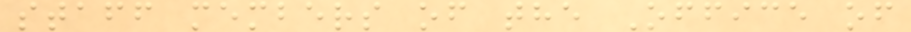staff members of the Office of
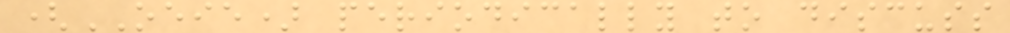(OEIE) periodically to discuss
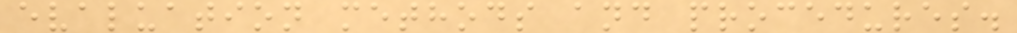evaluation methods and procedures.
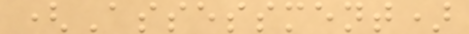(Assessment)
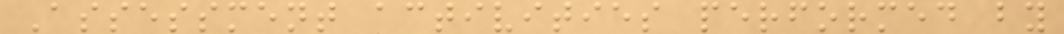Assessment activities performed by
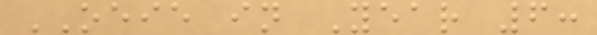OEIE in Year 6:
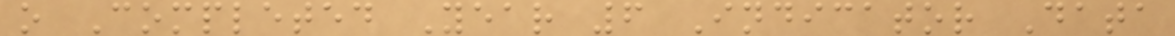o Completed Year 6 Indicator Data
